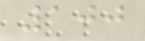100
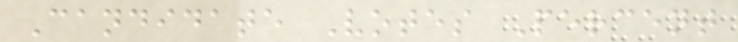Candidate Votes Percent
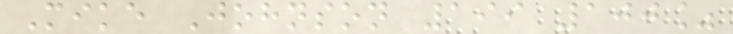Mike Johnson 199 100%
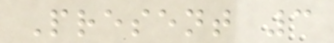Present 3
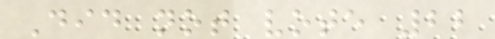Did not vote 22
